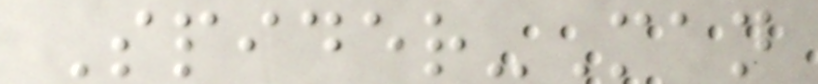Spider-Man
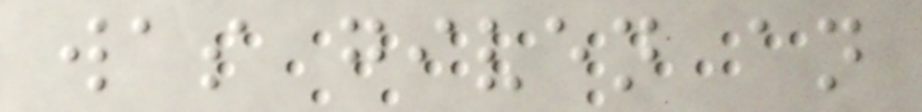was given an
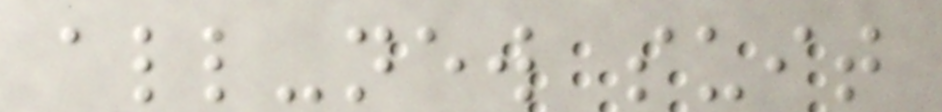all-new suit
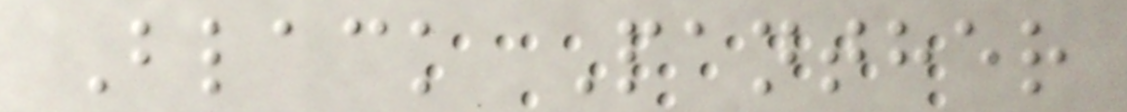Black Panther
